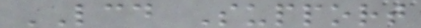LCD Support
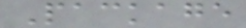Package
